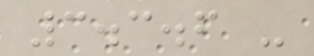3.3.6 -
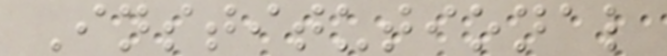Institutional
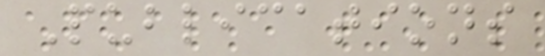Publications
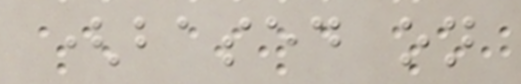(based on
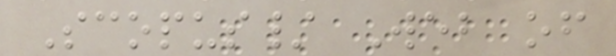Scopus/ Web of
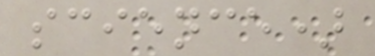science)
